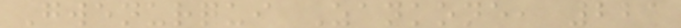Gwenurqui Zankone, 221
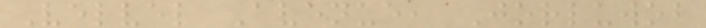Velvel Avenue, Jorluwob
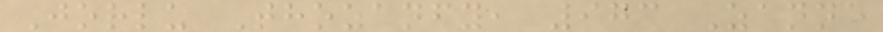Jorlu Thozanfy, 973 Zanne
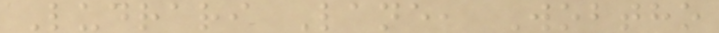Ludrari Lane, Wobtho
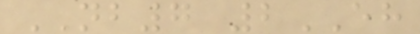NB7 2EH
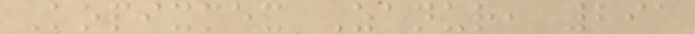Kopixmex Zanur, 291
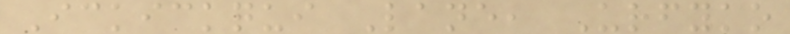Ickickqui Lane, Urfyko
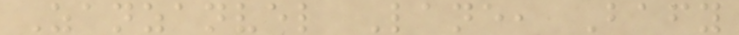Zanzanvel Lane, Bafy
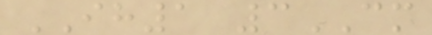IH1 3CM
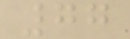77
